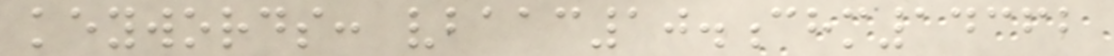keywords: vbaac10.chm14362
